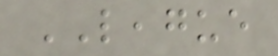LEAGUE
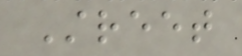Street
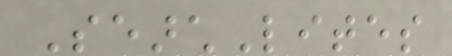SearchLites
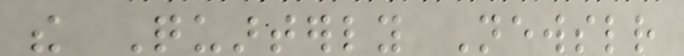the Quarterly Newsletter
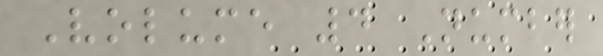Volume 4 Number
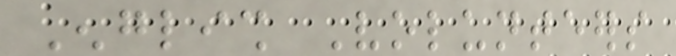English Volunteers
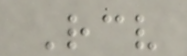Receive
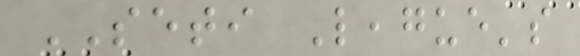SETI League's
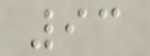93
